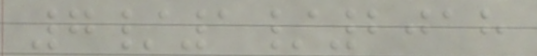7/1/2018
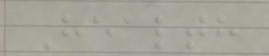Health
